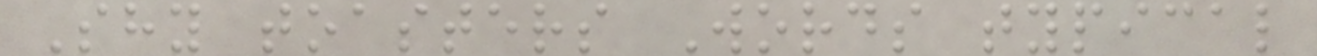Shy toasters Words typical
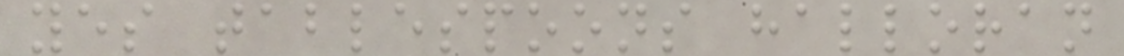yes tablespoons halloran
